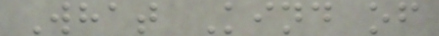What Kind of
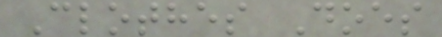Clothes Does
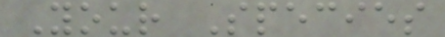Your Species
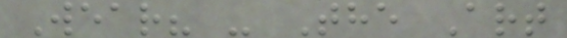Wear? - The Art
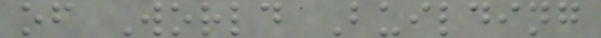of World Building
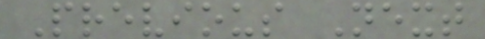Previous Next
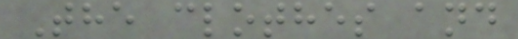The clothes and
